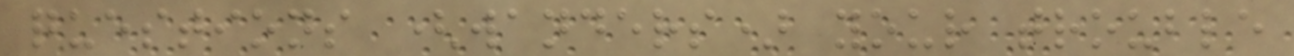questions (wanders) your trouble
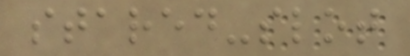stared-slot
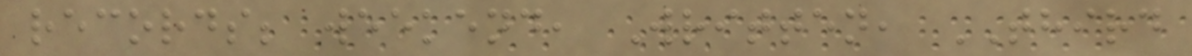records; weekend, Written, THIRD
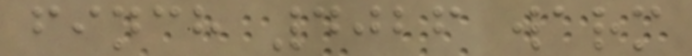finch 4026 warm
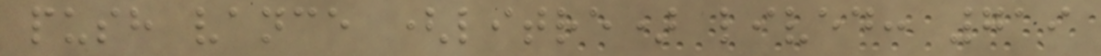push vance (litre) lived: 719
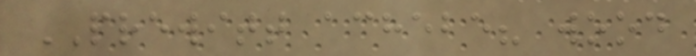PREWITT achebe? wood
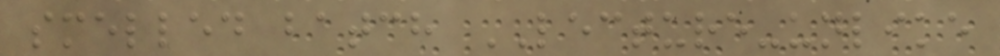smelled batch LECTURE-unlike
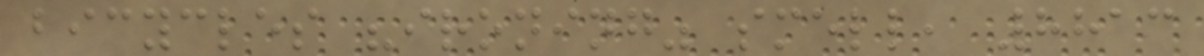bicycles "ironing" smell, 8813
